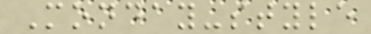Monday-style
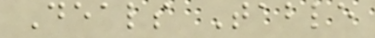Deals Table
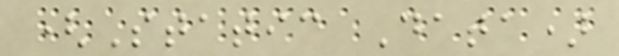(Static Data)
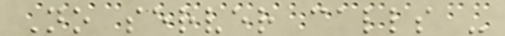No server calls -
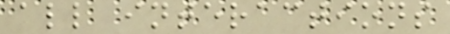all interactions
